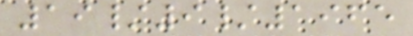19/9/1965
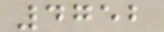4752
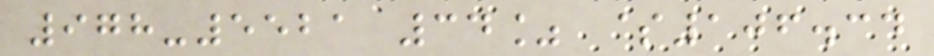978-5521 34% $106.34
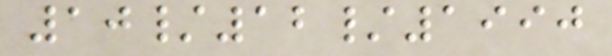10/12/1990
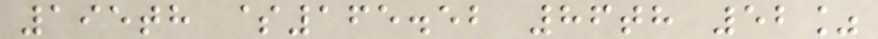195th $165.52 86th 52%
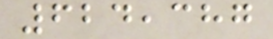624,387
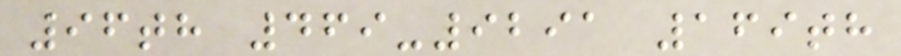96th 469-9291 169th
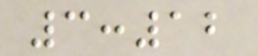3:12
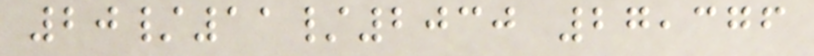20/11/2030 27,376
